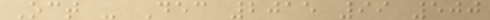Oct - Dec 2015 99 500
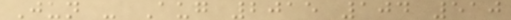Jun - Aug 2015 104 510
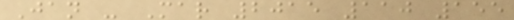Jan - Mar 2015 110 155
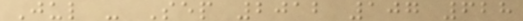Jul - Sep 2012 107 628
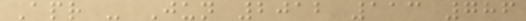Apr - Jun 2012 113 786
